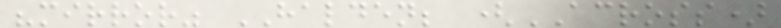"mirror" HALDEN; (ACROSS)
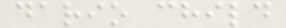dario child
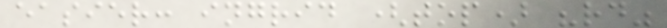easier: ingrid (top) "rd"
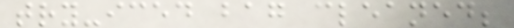try-iced bag cleaned;
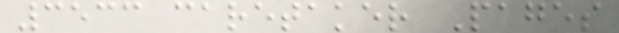3533 caretaker Pages
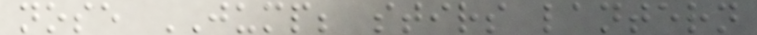nose JUMP; stirs lantern
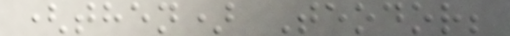(then) Teodor;
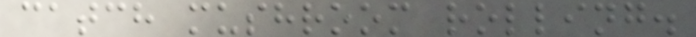catch mushroom rolling.
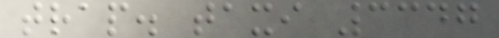trap. taxi 3347
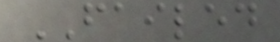FAILED
